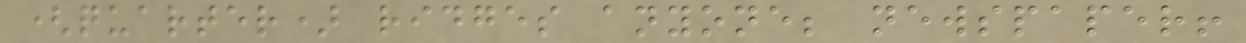(quarter) ridges anyone; newspaper!
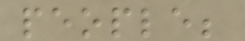people;
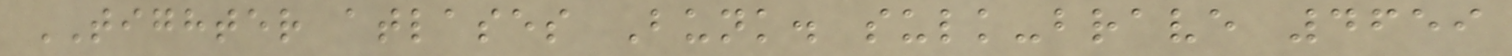TIGHTER atlases Bunk. sulk-brave 4659
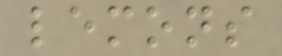lemons
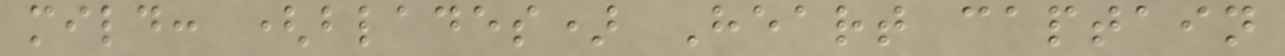mild: (blades) Heart captain
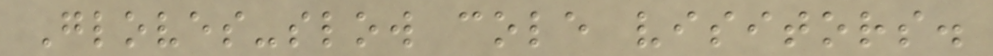Gloves-slow cole visitors.
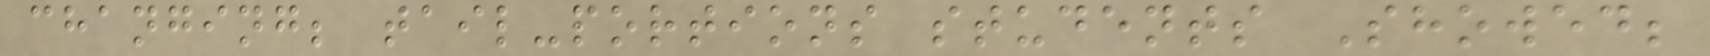changing; tail-portions students Showed;
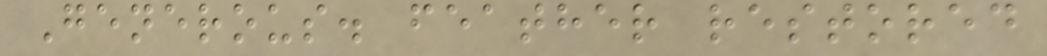Generous. feather restored
